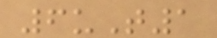6uT1
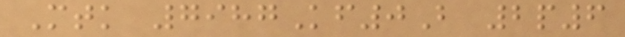Mtk 7987Kf0B 2p6
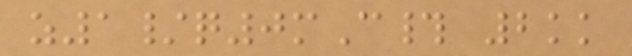z1/q0mC# 2kk
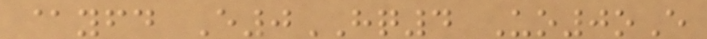@yfd E0HQ4 Uo0oE
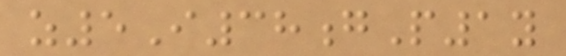z5I38gP1y
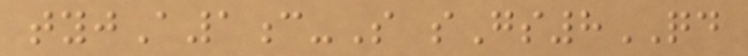tyjA1c-S sGs8QD
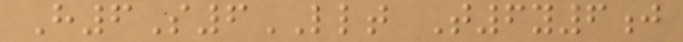H6S6LLT T6y6j
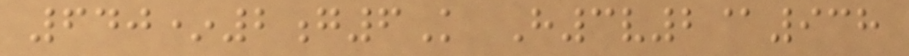640*2g6K H3v2@938
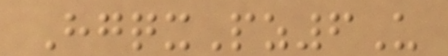HgqxPz6U
